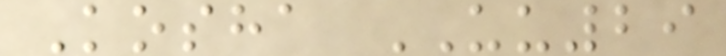Kosha UU29
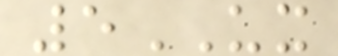5UX
